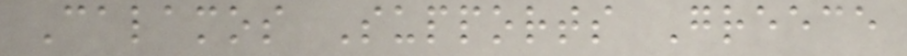Calamos Supports Greece
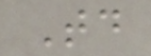Today
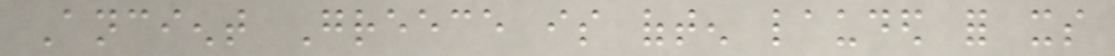Ancient Greece is often lauded for its
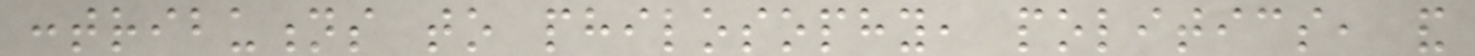contributions to philosophy, politics, and
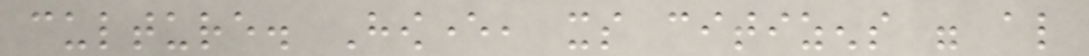culture. However, its citizens were also
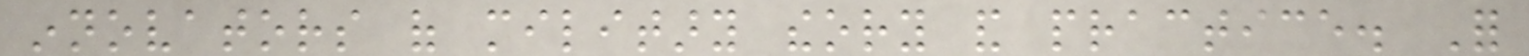innovators of military theory and practice. For
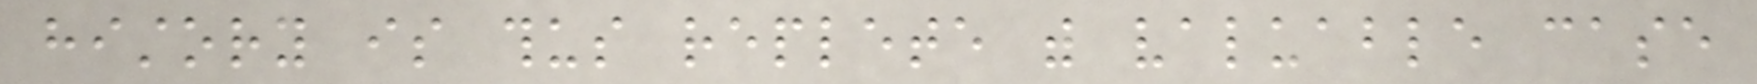history is thus replete with valuable case
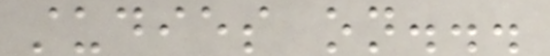studies on...
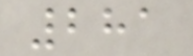281
